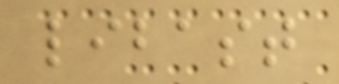libast
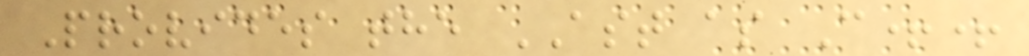Provides the AST as C++
